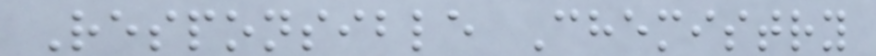Responsible Chemistry
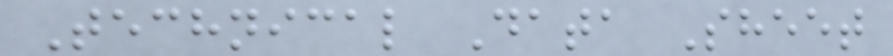Technical Data Sheet
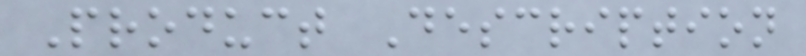Product Description
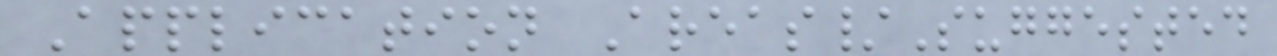Application Areas/Suggested
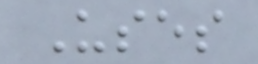Uses
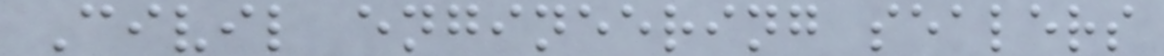Civil engineering sealers
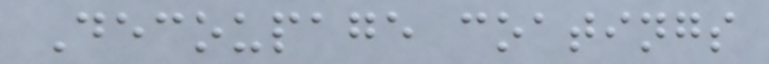Decoupage coatings
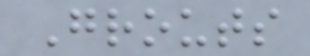Grouts
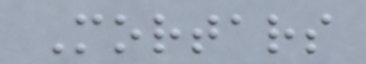Mortars
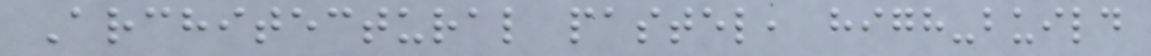Architectural pastel, high-build
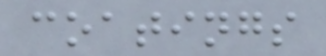coatings
